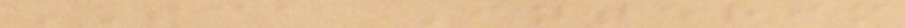SCA Interim
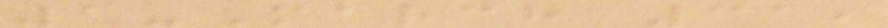1-March 31,
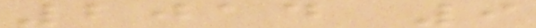2014 9
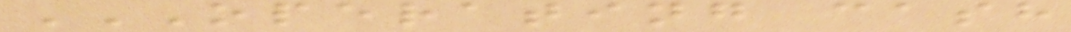OPERATING CASH
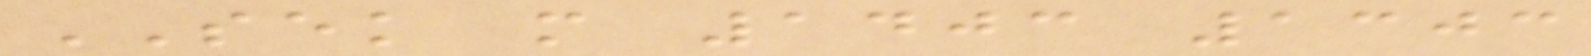SEK m 1403 1303
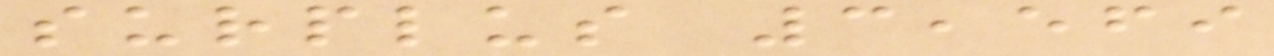surplus 3,569
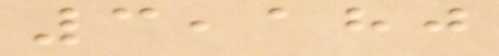3,180
